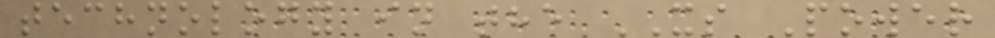technology in the XS Power
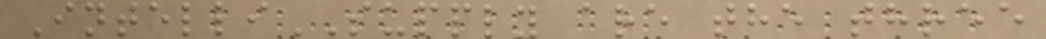IntelliSUPPLY are the three
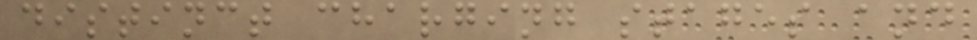distinct charging stages and
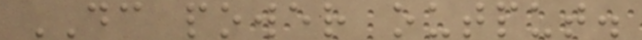DC power output.
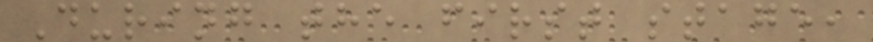During the first stage,
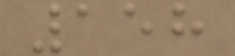158
